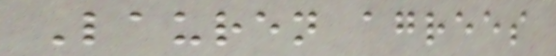Lauren agrees
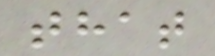that
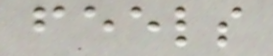feels
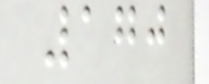170
